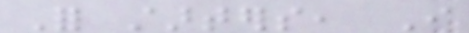For starters, I
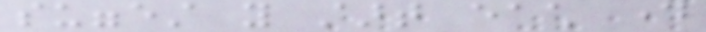suggest you start each day
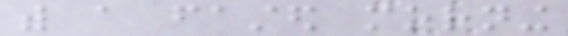with a fasted morning
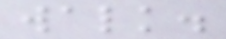walk.
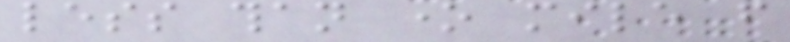less than one mile from
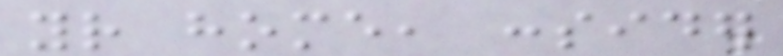your home, consider
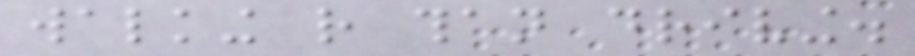walking rather than driving.
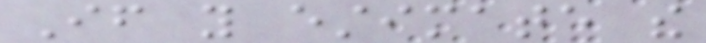If you estimate the
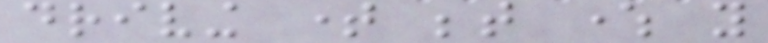driving time between where you
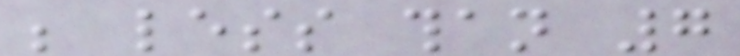be less than 7
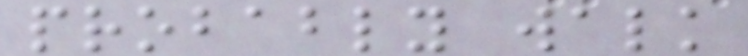probably walk
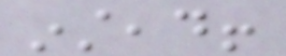instead!
